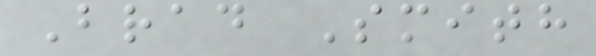Brad Smith
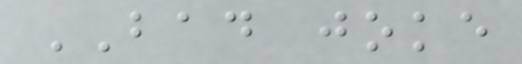BAD joke
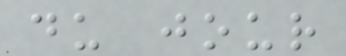du jour
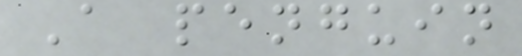A penguin
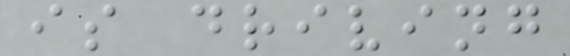is driving
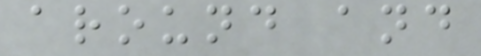around and
